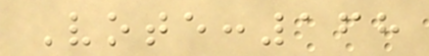Vote:168
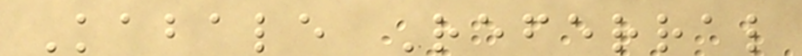Kabale Referral
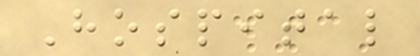Hospital
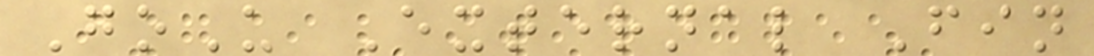GoU External Fin
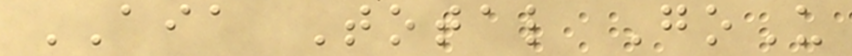AIA Total GoU
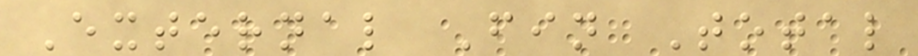External Fin Total
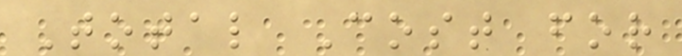Total Cost for
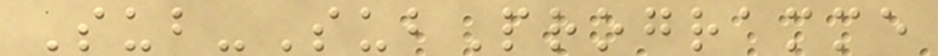Sub-SubProgramme
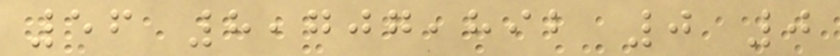56 8,707,892 0 0
